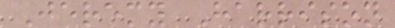Jeremy Harrison
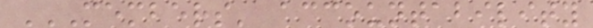MEMBERS' ACCOUNTABILITY
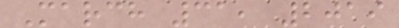March 31, 2019
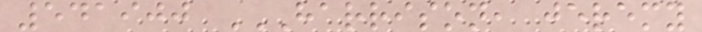541900 HARRISON, JEREMY
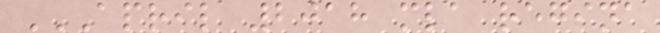APRIL 2018 MLA REGINA
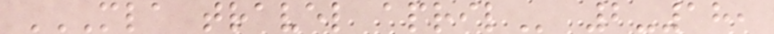MLA TRAVEL APRIL 2-18,
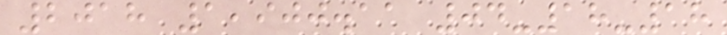2018 1,900.11 04-18-18
